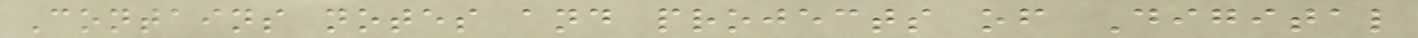Contains notes and projects of Digital
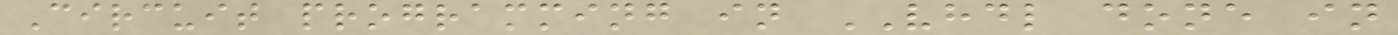Circuit programming in VHDL done in
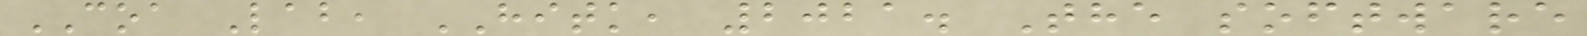COA Lab, HITK, 2021. The software
